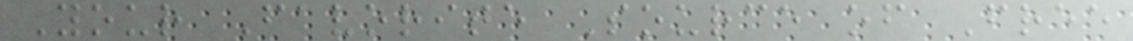Your Favorite Source of Free
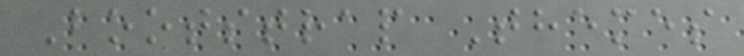Bootstrap Themes
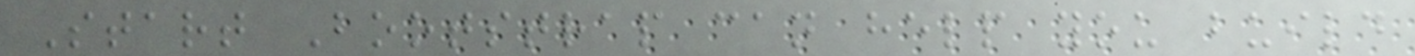Start Bootstrap can help you build
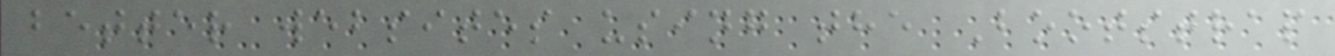better websites using the Bootstrap
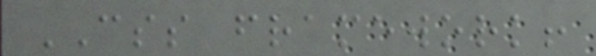CSS framework!
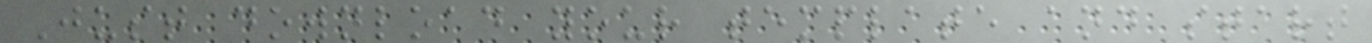Just download your template and start
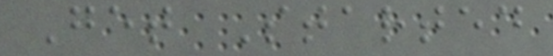Get Started
